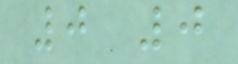0 0
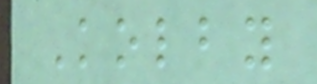Kolby
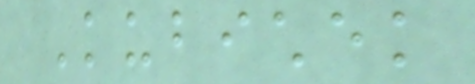Kubichek
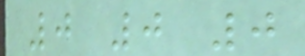0 0 0
